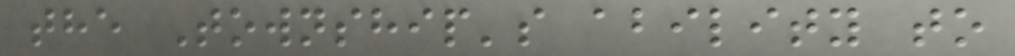the Township's ability to
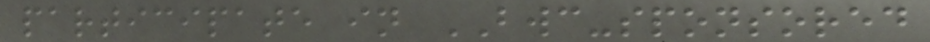participate in BWC-sponsored
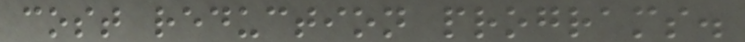cost reduction programs.
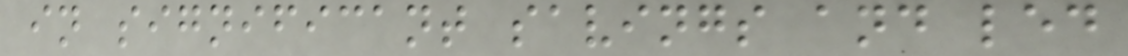in significant savings and led
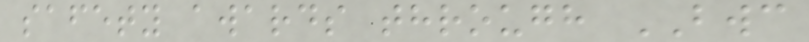safety awards through BWC
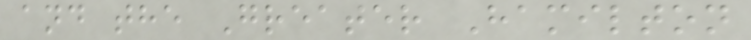and the Greater Hamilton
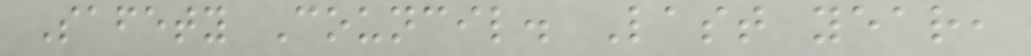Safety Council. Last year,
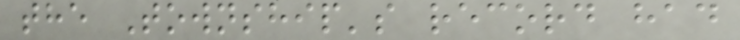the Township's record had
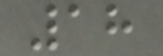18
